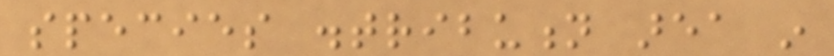species distribution area in
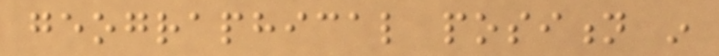geographical position in
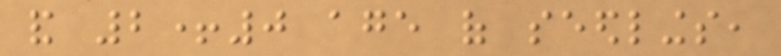and 2+0 age of seedlings,
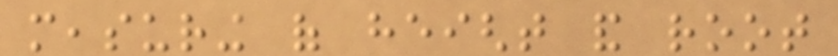measuring of height and root
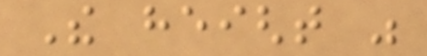The height was
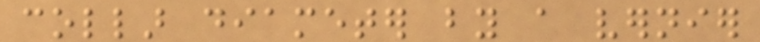collar diameter by a vernier
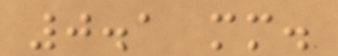0.1 mm.
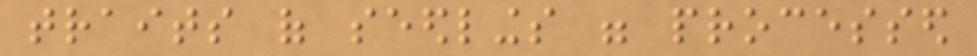traits of seedlings were processed
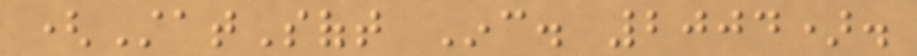(StatSoft Inc. 2004).
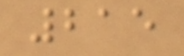215
